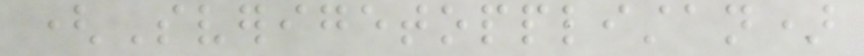(Sverigetopplistan)
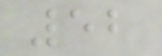52
